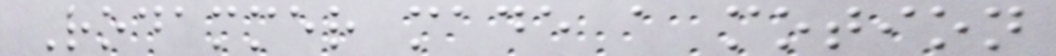Rodammer made a motion
